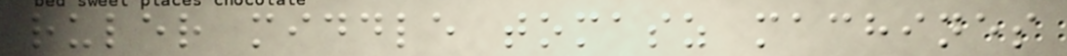ruler middle tomasz machines
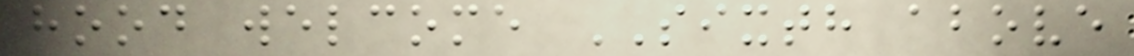hood welcome SIXTH above
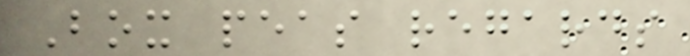Box peas regards
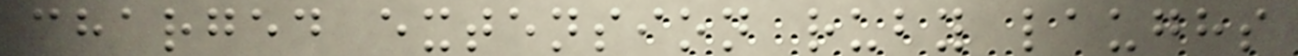charged extension ruby laughs
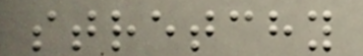stretchy
